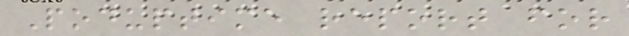Poduptime report for
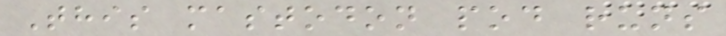This mastodon pod runs
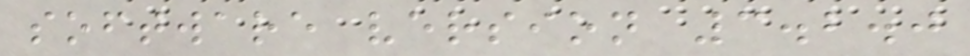software version 3.2.0
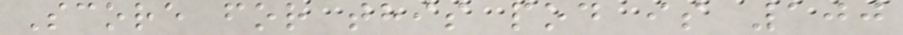Score for this pod is 100
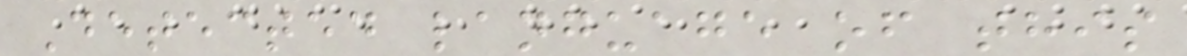Detected language of this
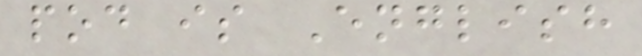pod is English
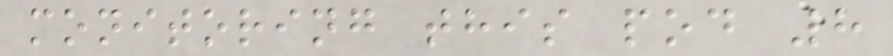monitoring this pod 8
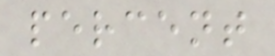percent
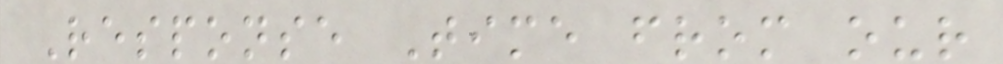Response Time from our
